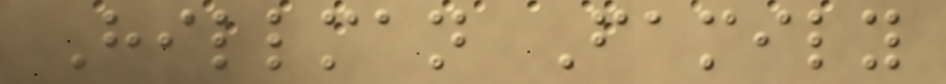Hillman Family
